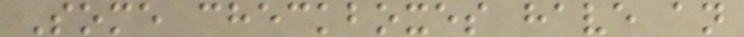Some checkboxes have an
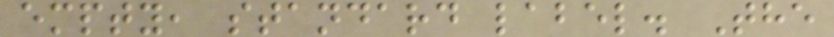empty, standard label. The
